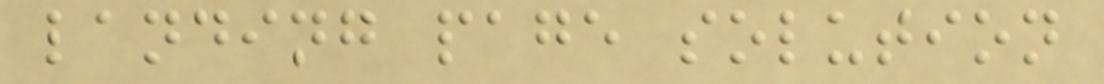landing page solution
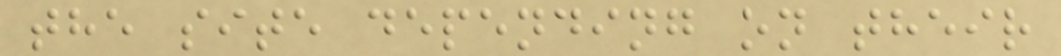the site depending on their
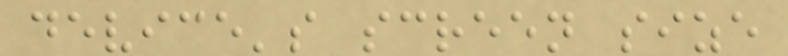device's screen size
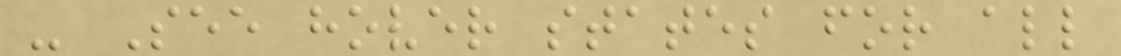- See hover states for all
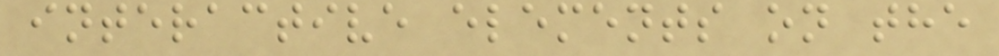interactive elements on the
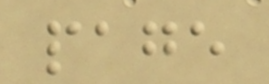page
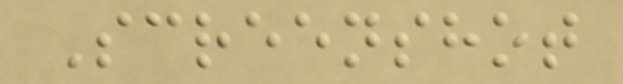Screenshot
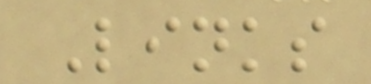Links
